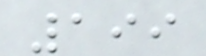199
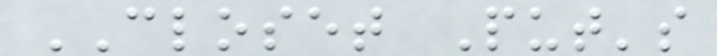CLOSET Put's
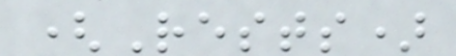(Rests)
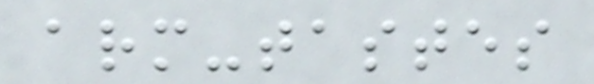arm-tastes
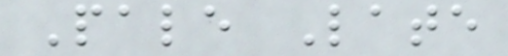Pale Late
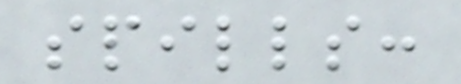spills:
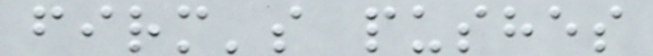firm's pushes
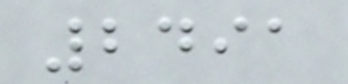2491
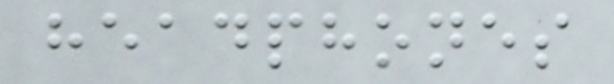headphones
